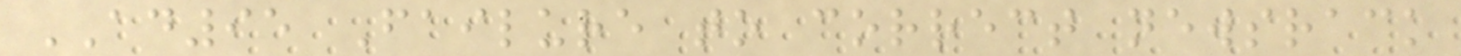AD95 Failure to correct newsrack
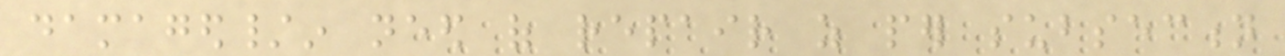damaged/in need of repair as per subsection
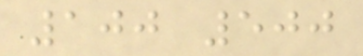100 500
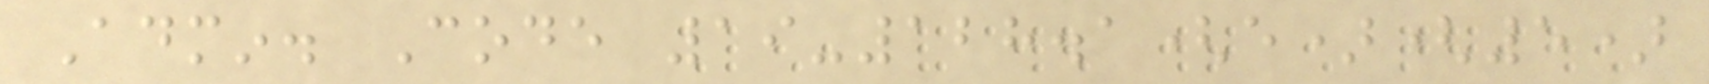Admin. Code 19-128.1(e)(5)
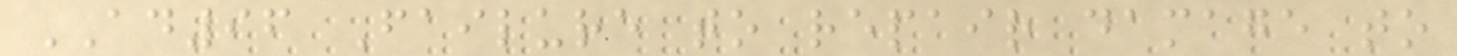AD96 Failure to repair damage to
